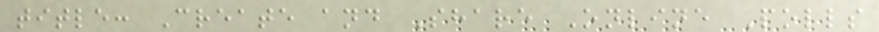title: Create and Share Online Polls
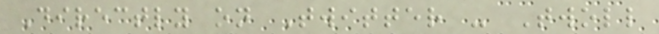Directly on Twitter - Twoll
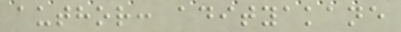author: adityakane
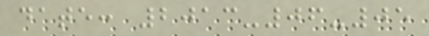date: 2013-06-05
